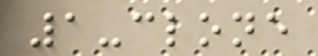1-clone
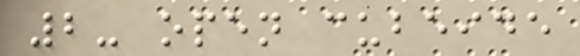2- open cubeide
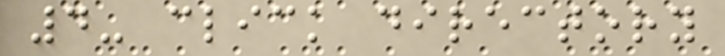4- click directory
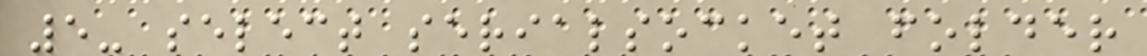5- select serialsocket folder
